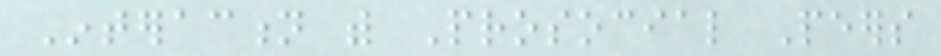Interaction with Prosocial Peers
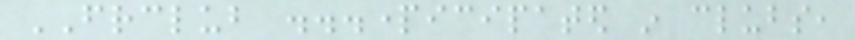FRCLUB ...participated in clubs,
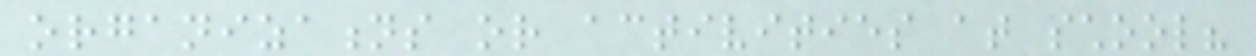organizations or activities at school?
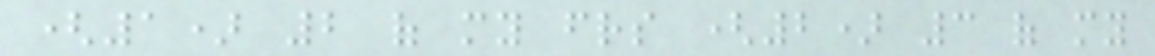(1) 2 of my friends (2) 3 of my
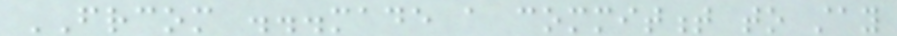FRCOM ...made a commitment to stay
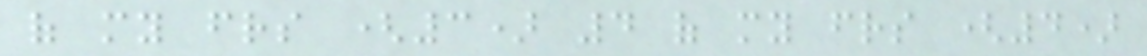of my friends (3) 4 of my friends (4)
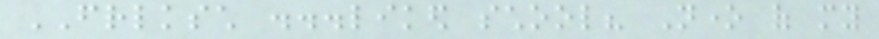FRLKSCH ...liked school? None of my
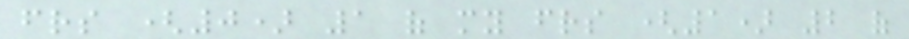friends (0) 1 of my friends (1) 2 of
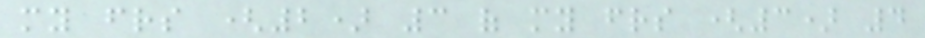my friends (2) 3 of my friends (3) 4
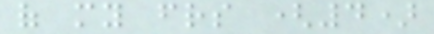of my friends (4)
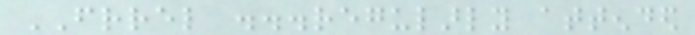FRREL ...regularly attended
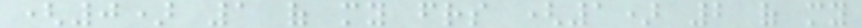(0) 1 of my friends (1) 2 of my
